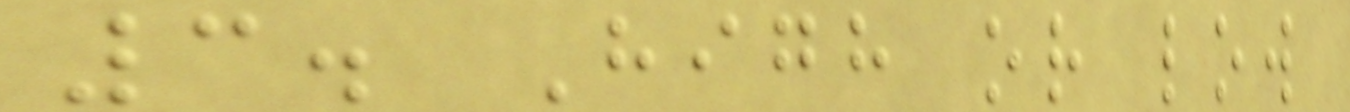3. High or low
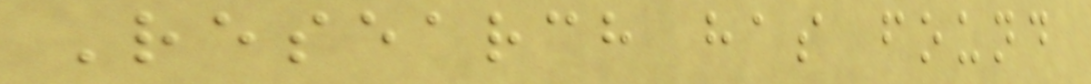Research has found
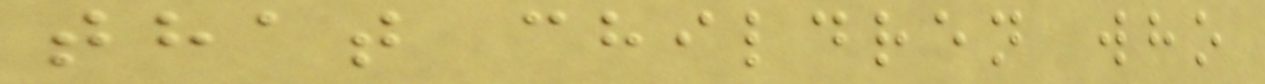that children who
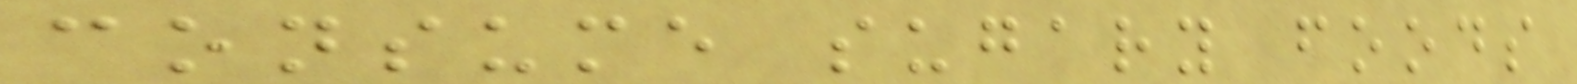consume sugary foods
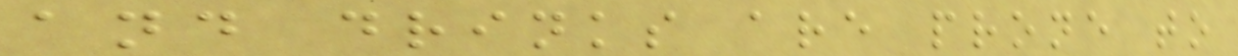and drinks are prone to
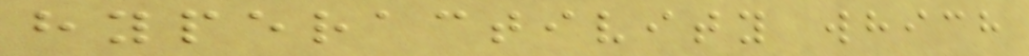hyperactivity which
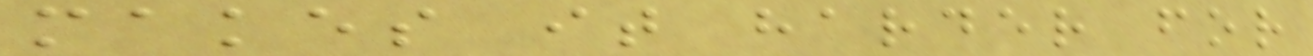makes it harder for
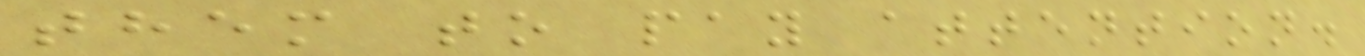them to pay attention.
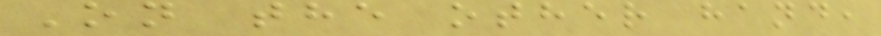On the other hand,
